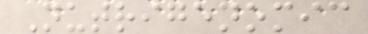Nutrigenomic
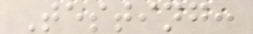Testing:
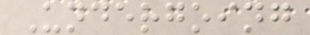Undergoing
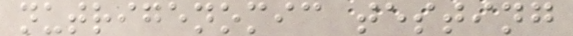nutrigenomic testing
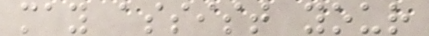may assist your
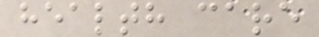health care
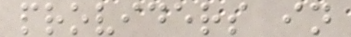providers in
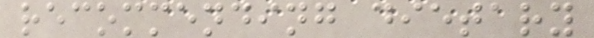recommending dietary
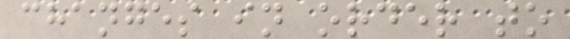changes in order to
